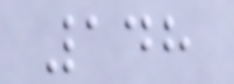148
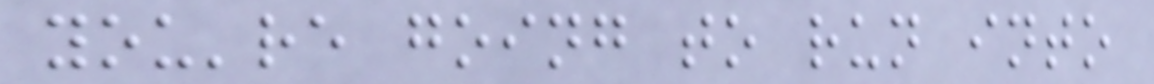you're going to run into
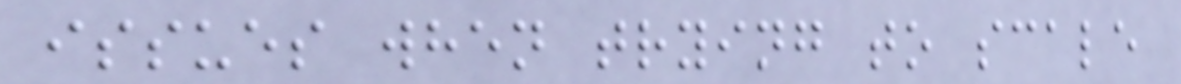issues when trying to scale
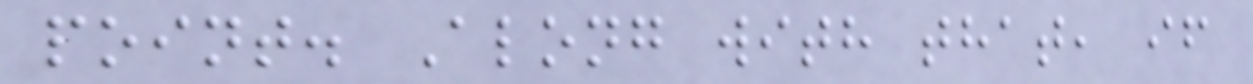point. Along with that, if
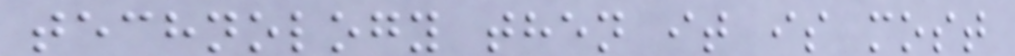technology then it is most
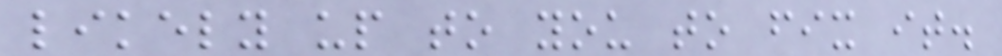likely up to you to fix it.
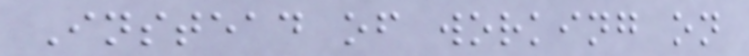Instead of working on
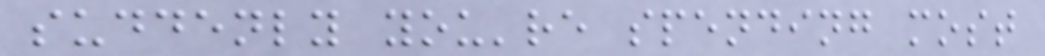suddenly you're spending most
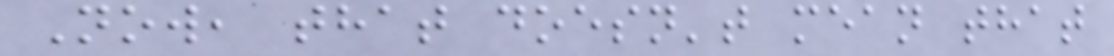Now, that doesn't mean that
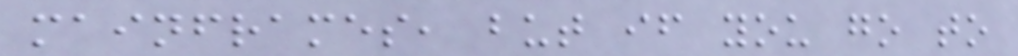mainframes, but if you go to
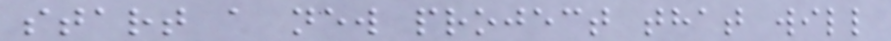start a new project that will
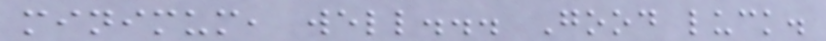minimum, well... Good luck.
